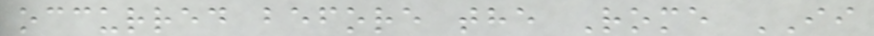occurred before the Rome II
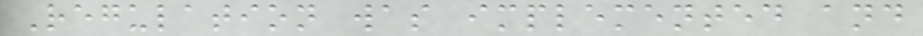Regulation was implemented and
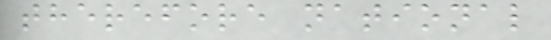therefore national
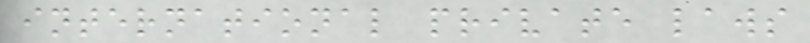international private laws
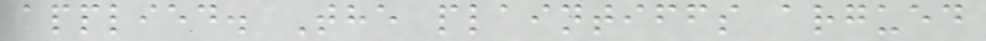applied. The plaintiffs argued
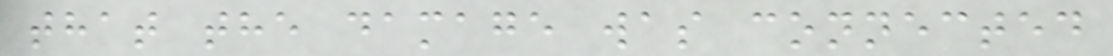that the damage was connected
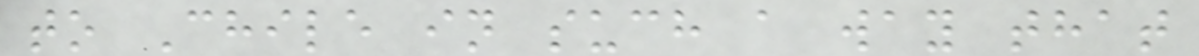to Chile in such a way that
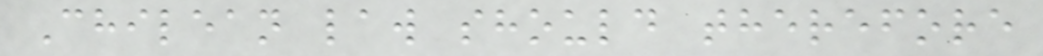Chilean law should therefore
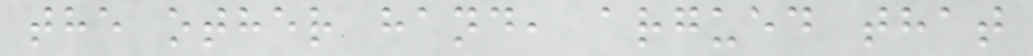the other hand, argued that
